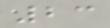23
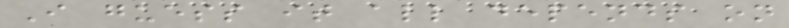I guess it all depends on
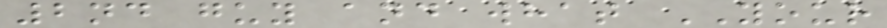2nd guy and what YOUR
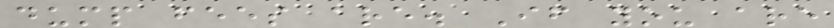dump fees are. If you are
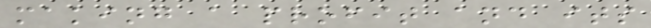making a profit and its
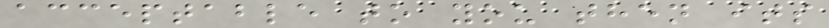acceptable to you then its
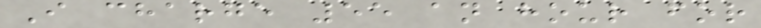I charge 55 an hour for
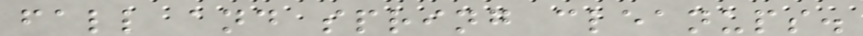fall and spring cleanups.
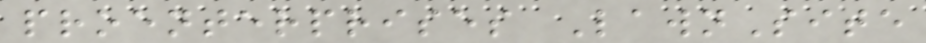proenterprises LawnSite
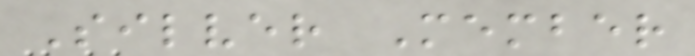Silver Member
